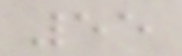55
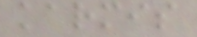karmis
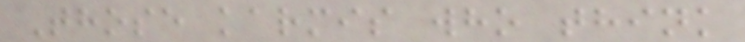Those karmis who think
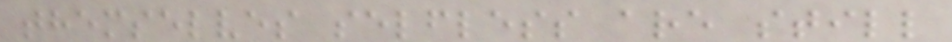themselves selfless are still
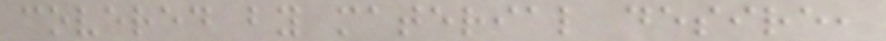covered by material desire,
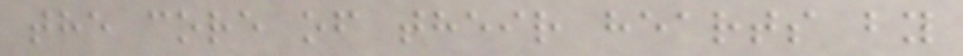the core of their hearts by
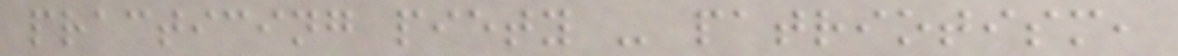practicing piety - patriotism,
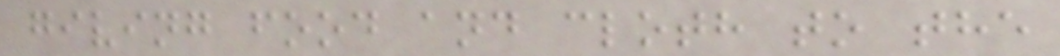giving food and cloth to the
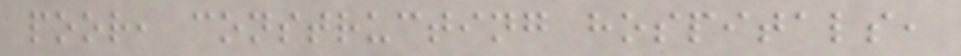poor, constructing hospitals,
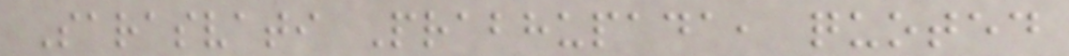Sarasvati Prabhupada, quoted
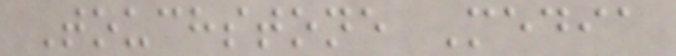Touchstone Media
